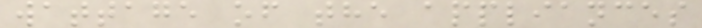wattage of the appliances
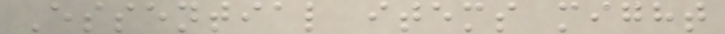Essential items might
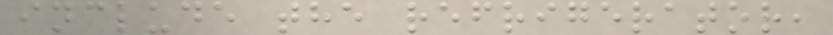include the refrigerator,
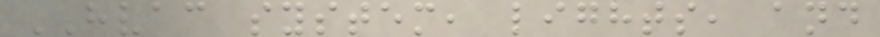HVAC system, lights, and
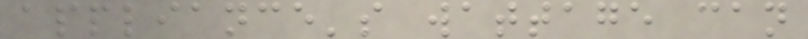appliance's wattage can
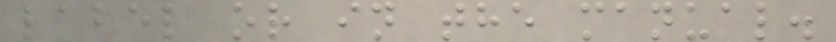label or in the manual.
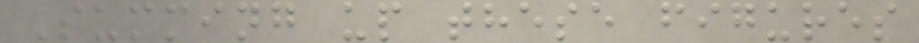Summing up these figures
